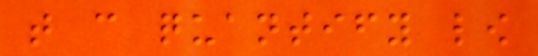that can quantify low
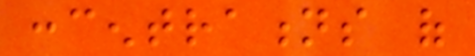concentrations of
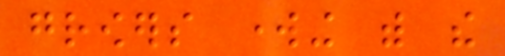growers working with the
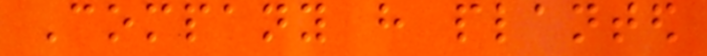Company have planted
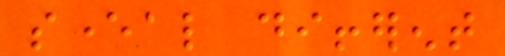several different
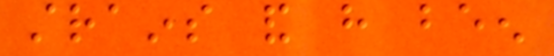strains and have been
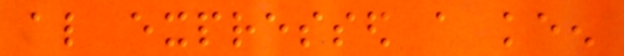also expressed a keen
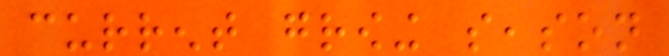current growing season
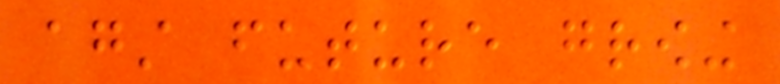against future growing
